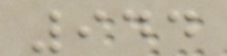944
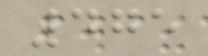475
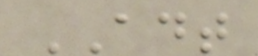ADT
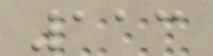113
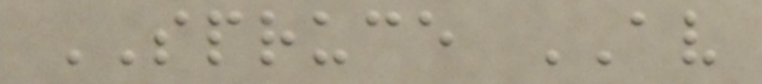SPRUCE AV
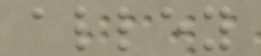alley
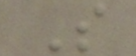S
